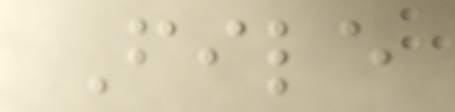File
